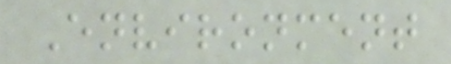Environment
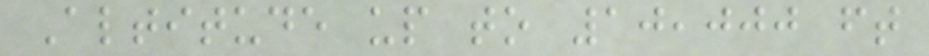Altitude up to 10,000 ft
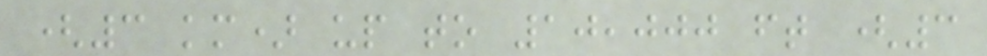(3 km) up to 10,000 ft (3
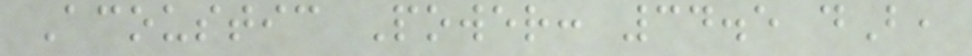Acoustic Power: 34.5 dB,
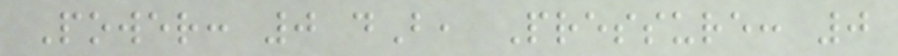Power: 0 dB, Pressure: 0
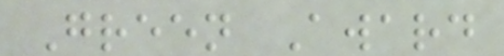Green Award
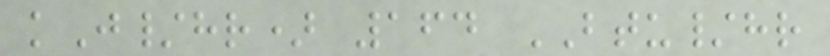kJ/hr) 164 BTU/hr
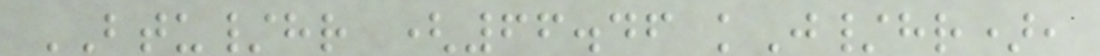BTU/hr (66.46 kJ/hr),
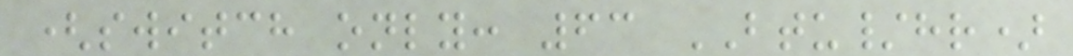(switch only: 63 BTU/hr)
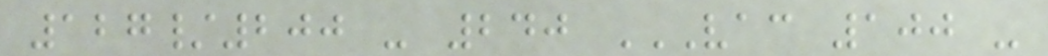127/200 - 240 VAC 100 -
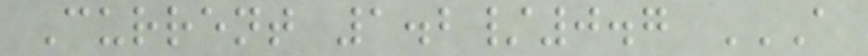Current 1.2/0.7 A
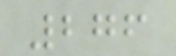276
